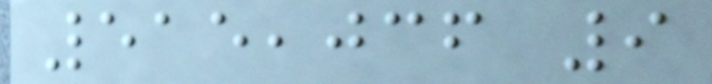515,036 9
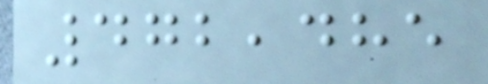472,485
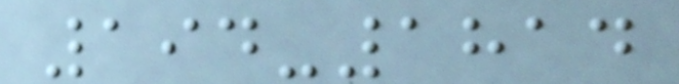194-1814
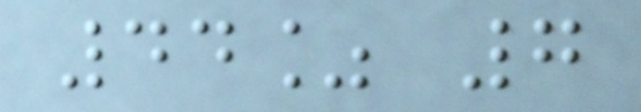44% 7
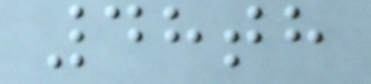48th
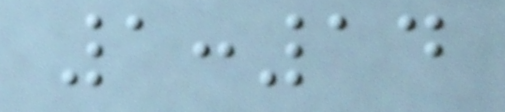1:14
